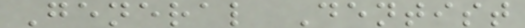General Dentist
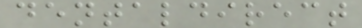dentaldirect
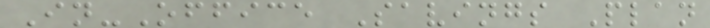In-Office Savings Plan
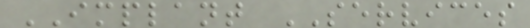IMPLANT SERVICES
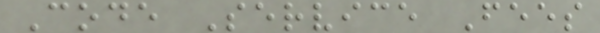Code Service Fees
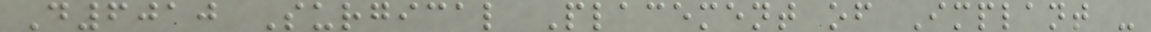D6010 Surgical Placement of Implant -
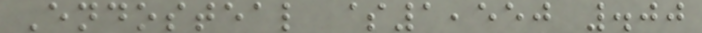Endosteal $1,550 .00
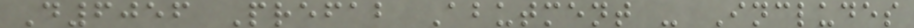D6056 Prefab Abutment - Includes
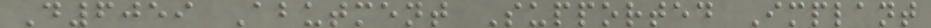D6059 Abutment Supported Implant
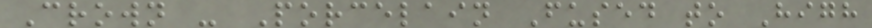Crown - Porcelain Fused to High
